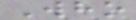Who
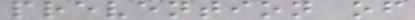prevention of
